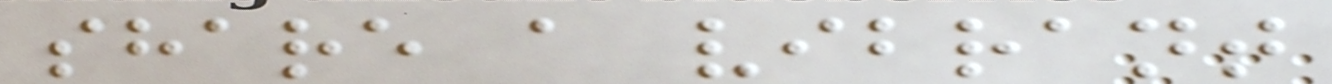share a vibrant
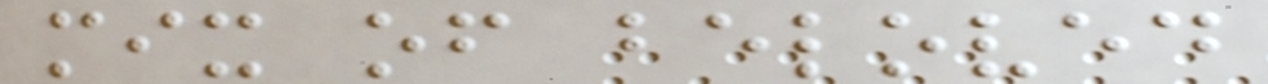mix of beloved
